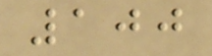100
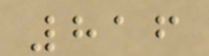816
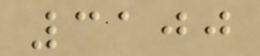3100
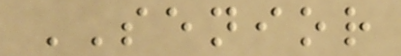SENIOR
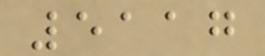5117
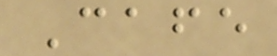Cafe
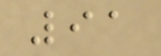91
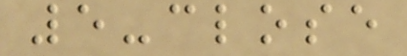5-close
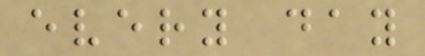every day
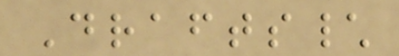Drafts\
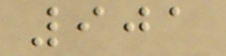901
